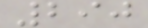290
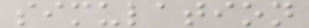simulation
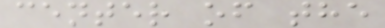center of the
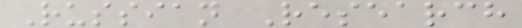Russian Research
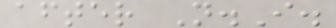after N.I.
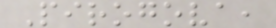Pirogova,
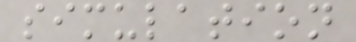simulation
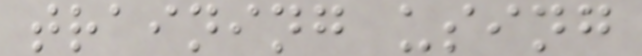training using
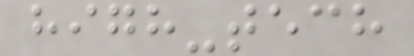high-tech
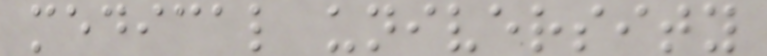medical university
